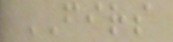FIRS
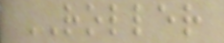ROLLER
